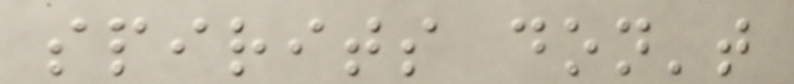spirits don't
